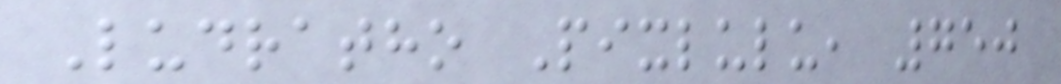Ludratho Pixlulu, 750
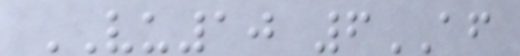VU10 6AF
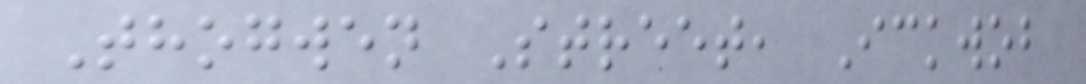Thogwen Street, Ickwob
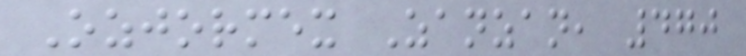Ozjormex Zanzan, 470
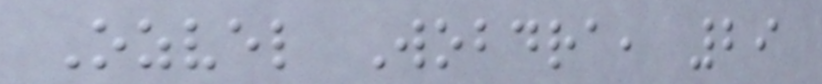Ozvel Wobdra, 29
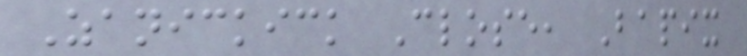Zanickick Close, Bapix
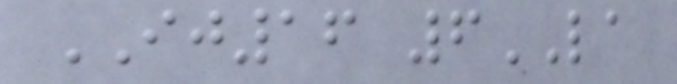IJ16 6LA
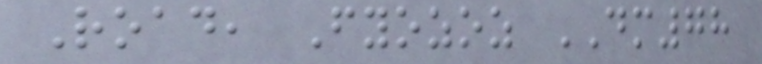Road, Fyozoz DM78
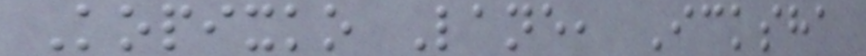Kopixko Lane, Icksha
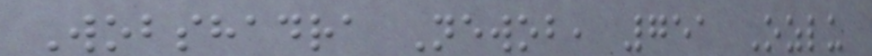Wobshadra Newob, 751 Ozlu
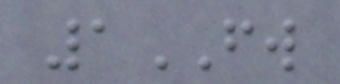1FW
